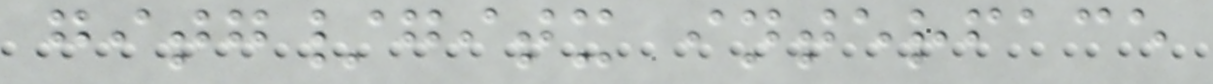gitg/gitx interface
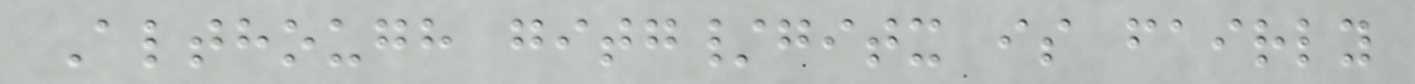Although gitg/gitx is fairly
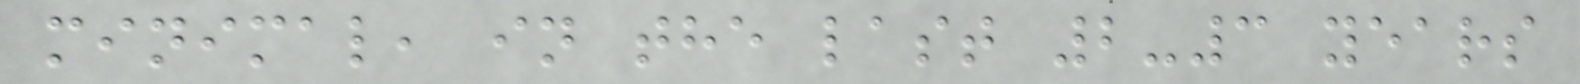minimal, in the last 2-3 years
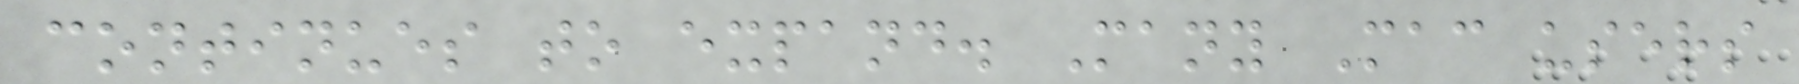continues to expand. Many Mac users
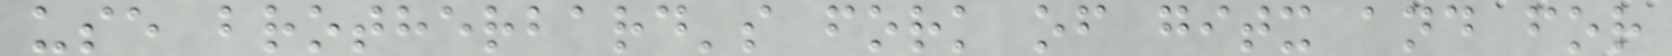use brotherbard's fork of gitx and for
